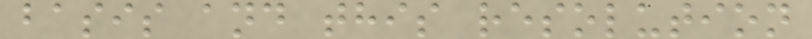basis and this resolution
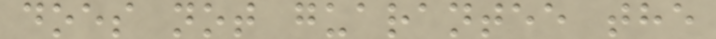does not guarantee the
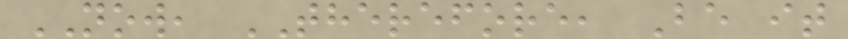NOW, THEREFORE, Be it
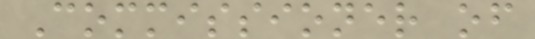Commissioner of
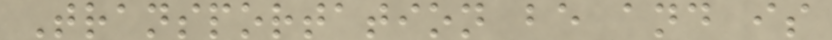Transportation be and is
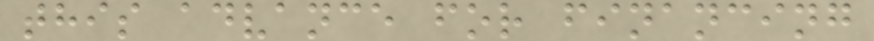this advance for financing
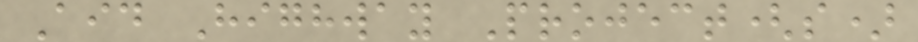Aid Highway Project(s)
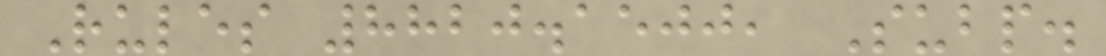Rules 8820.1500, Subp.
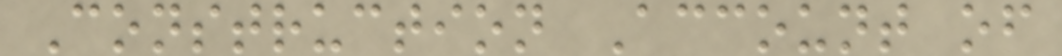Construction Account of
